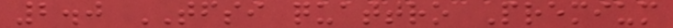2.0 TFSI quattro Premium
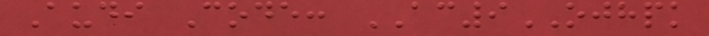Audi Code: AC9OJHPK
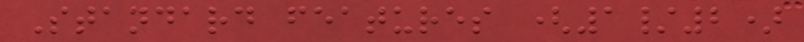Standard features (1/2)
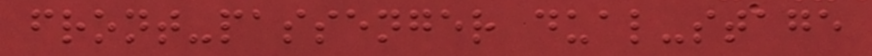front-passenger dual-stage
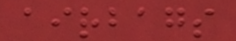airbags
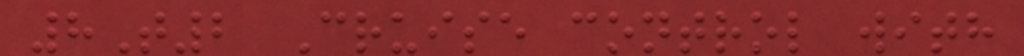8T2 Cruise control with
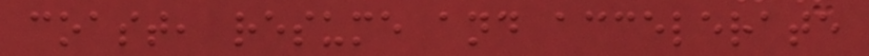coast, resume and accelerate
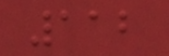112
